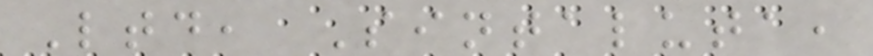Ltd, Sintaluta,
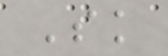Sk
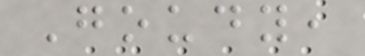Goudy,
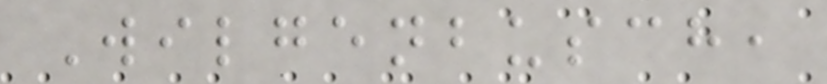Wilgenbusch,
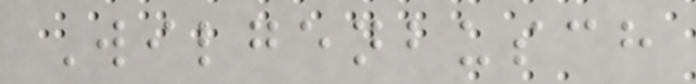Wilgenbusch
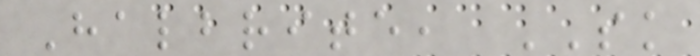Halbrite, SK
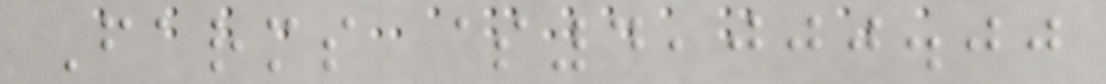Farms $4,000.00
